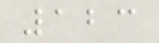123
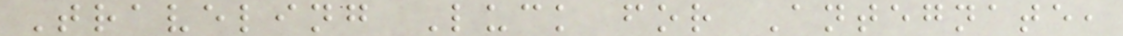Traveling Luck for Antegnate,
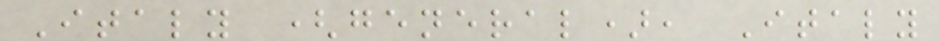Italy (general), Italy
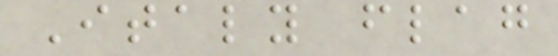Italy flag
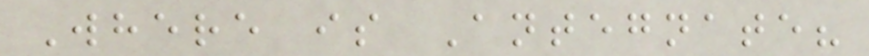Where is Antegnate?
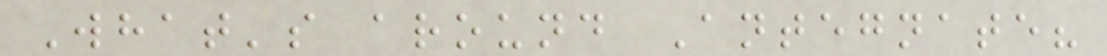What's around Antegnate?
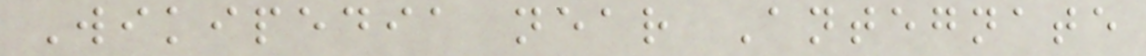Wikipedia near Antegnate
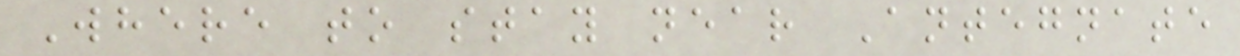Where to stay near Antegnate
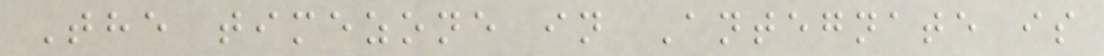The timezone in Antegnate is
